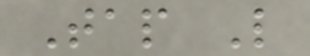Tap L
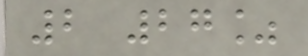2 27%
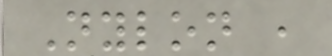Nylon ,
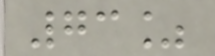73%
